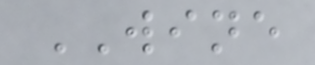WINE
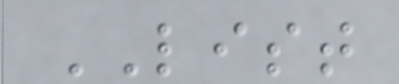LIST
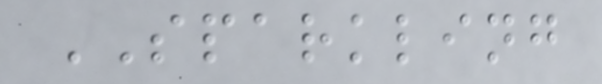SPARKLING
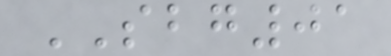SBG01
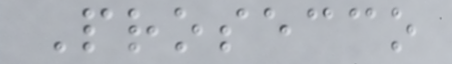Prosecco
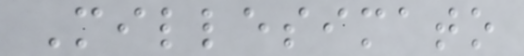Millesimato
